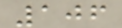106
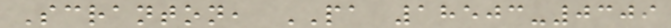Scranton, PA 18503-0309
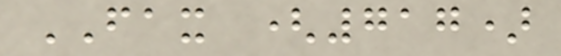FAX (717)
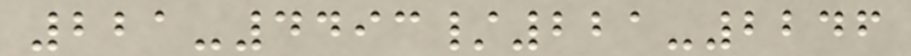221-4493/221-2246
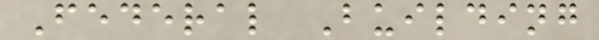Federal Building
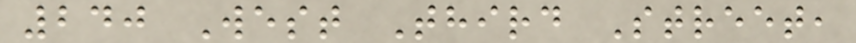240 West Third Street,
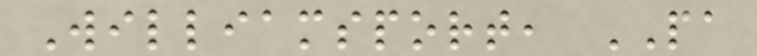Williamsport, PA
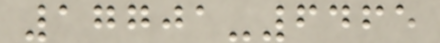17701-6465
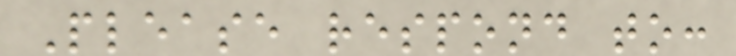Please respond to:
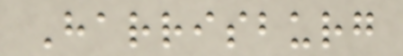Harrisburg
